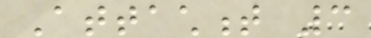Attachment 3
